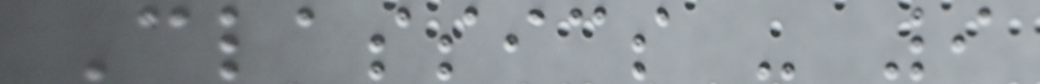Classics - 9
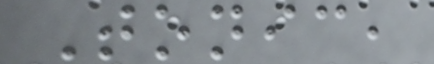Tonic,
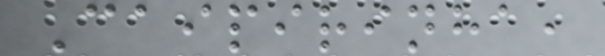Caipirinha,
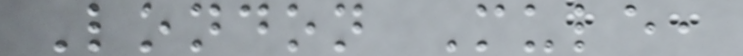London Mule,
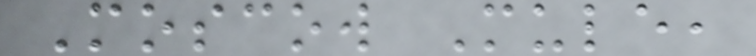Moscow Mule,
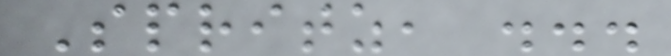Spritz, ...
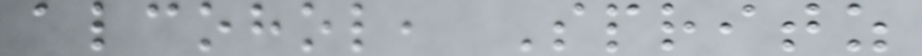alcohol, Spritz
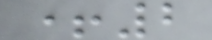+2
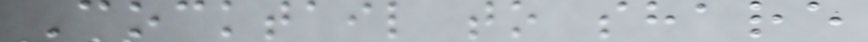Cocktail to share
